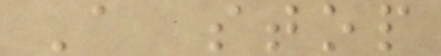A stop
